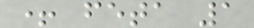+ feta 1
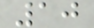10
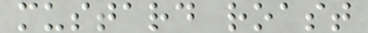mustard roast
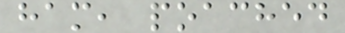ham, poached
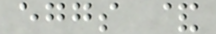eggs &
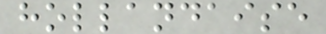hollandaise
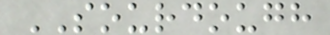SOURDOUGH
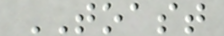TOAST
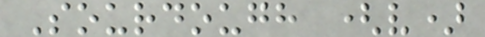Sourdough (v)
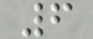6
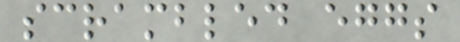scrambled eggs
